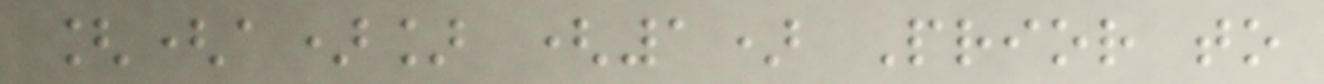[(a)] (1) Prior to
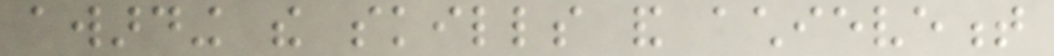awarding the skills and achievement
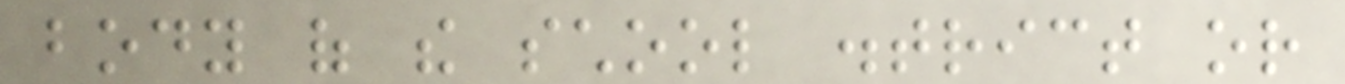body of the school district or
